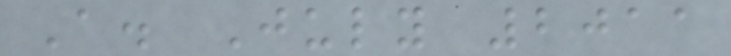A. July 2011
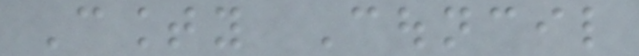County Council
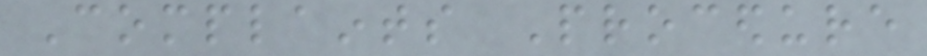Complaints Procedure
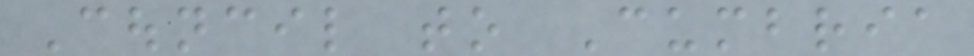Council to Cumbria
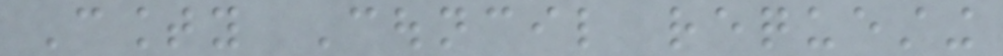County Council requesting
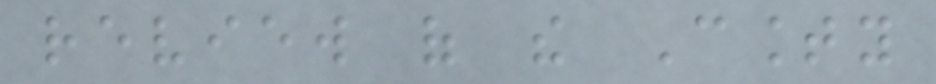review of the County
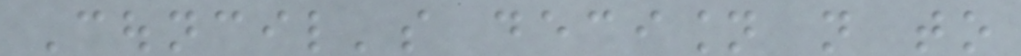Council's decision not to
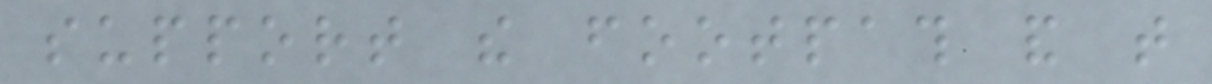support the footpath and that
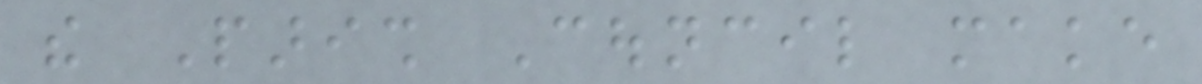the Parish Council make
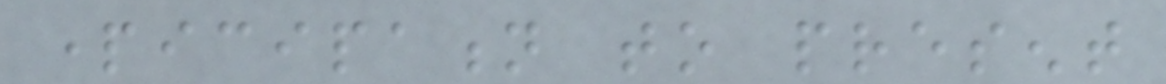participation to present
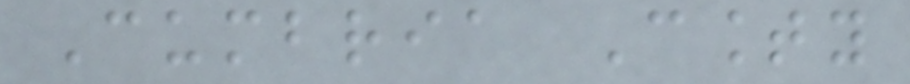Cumbria County
